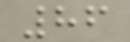86
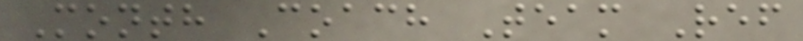Month Coach Team Ref
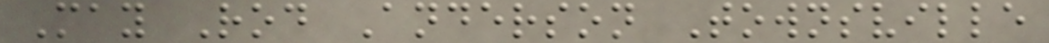May Rod Anderson Townsville
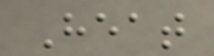Heat
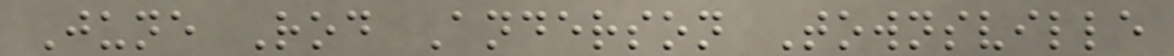June Rod Anderson Townsville
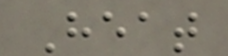Heat
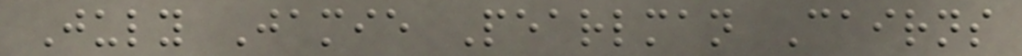July Jamie Pearlman Cairns
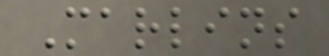Marlins
